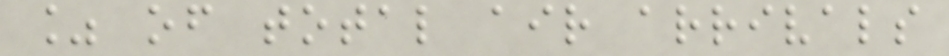% of total air arrivals
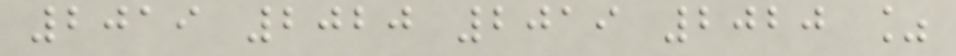2019 2020 2019 2020 %
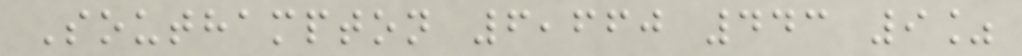Southampton 6,660 443 9%
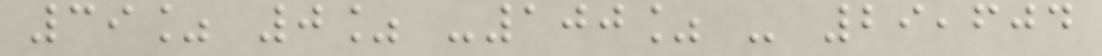39% 0% -100% - 29,604
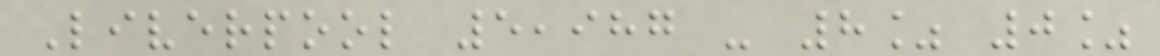Liverpool 5,987 - 8% 0%
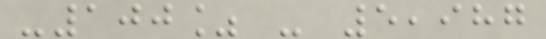-100% - 5,987
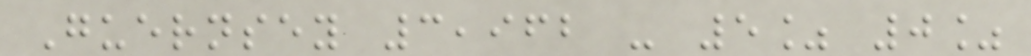Guernsey 3,962 - 5% 0%
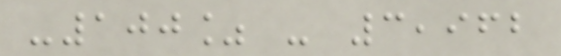-100% - 3,962
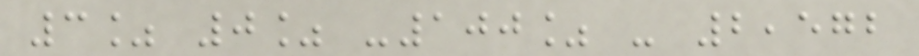3% 0% -100% - 2,572
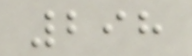298
